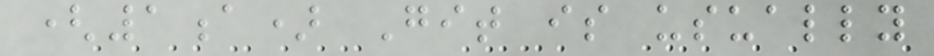(1a) Git is usually
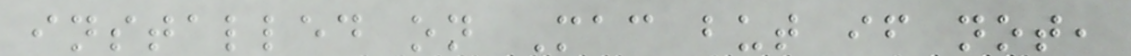installed on Mac but if not,
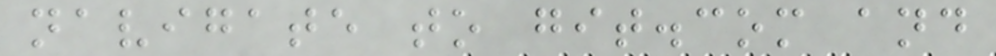navigate to git.com and
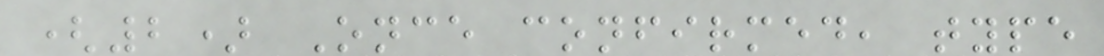(2) Once confirmed, type
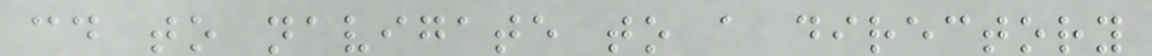cd to navigate to a directory
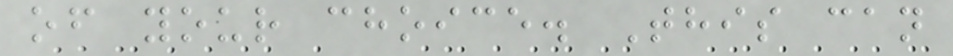of your choice. This can
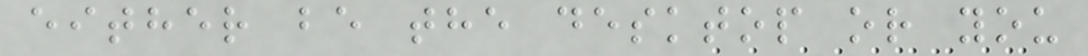either be the desktop or you
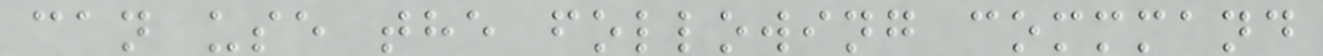can use the following commmand
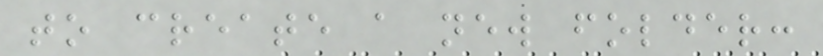to create a new folder:
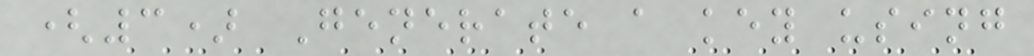(3) Generate a key using
